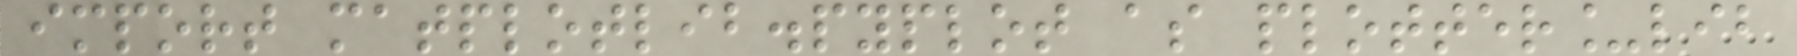import matplotlib.pyplot as plotter_lib
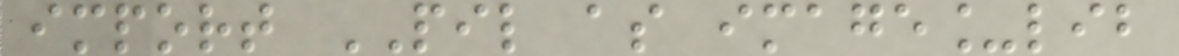import PIL as image_lib
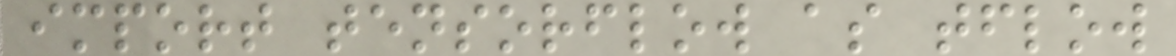import tensorflow as tflow
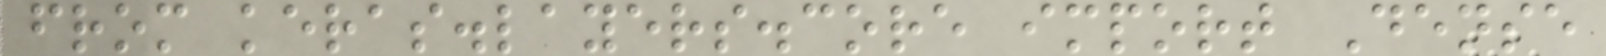from keras.layers.core import Dense
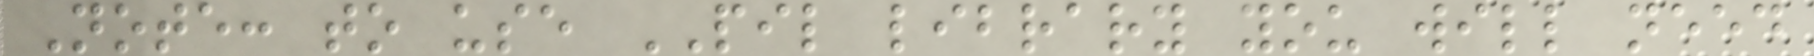Note: to use PIL library you will need
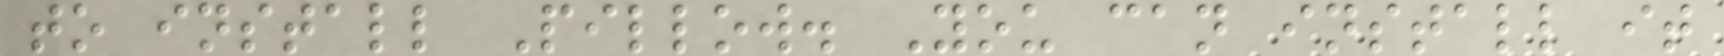to install Pillow. You can install it
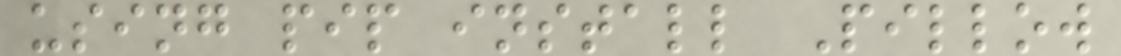using pip install Pillow
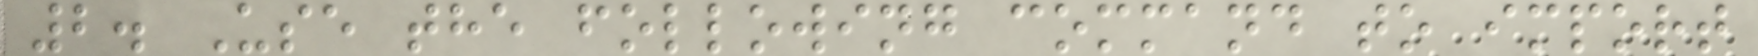2. Use the following command to import
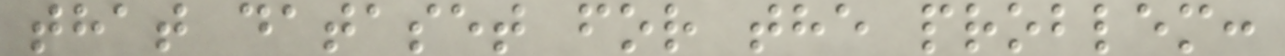that dataset for the problem:
